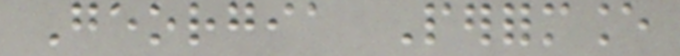Georgia Performance
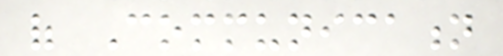of Communication
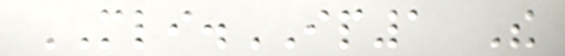MLI.IP1 The
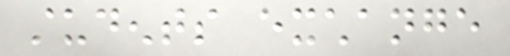students exchange
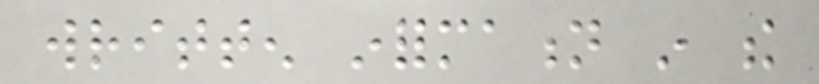written information in the
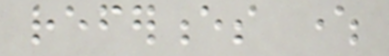references where
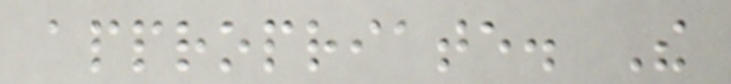appropriate. The
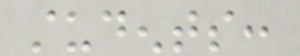students:
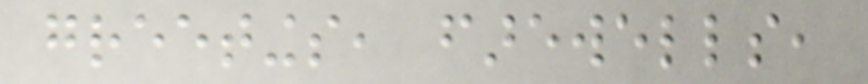greetings, farewells,
